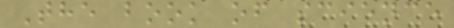The book of science
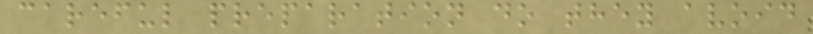careful preparation do they avoid
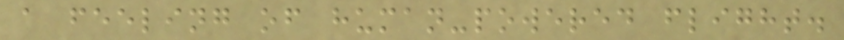a feeling of human-powered flight.
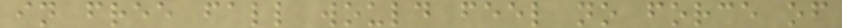in free fall would feel no force of
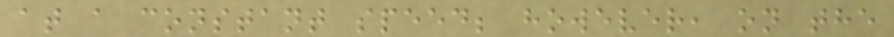at a constant speed; however, on the
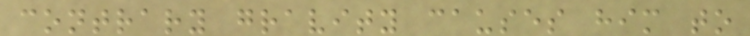contrary gravity causes him to
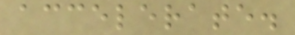accelerate.
